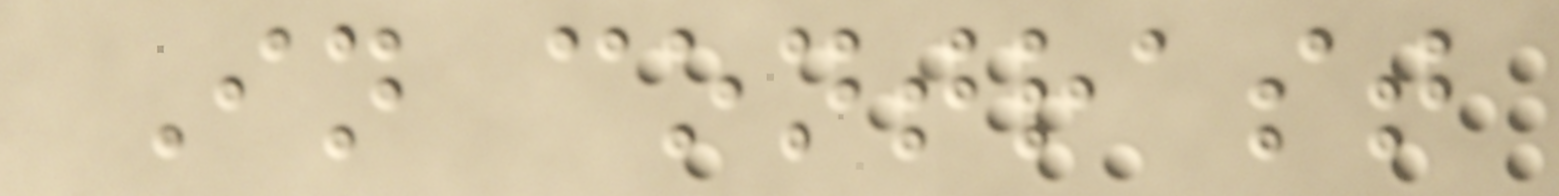In contrast
